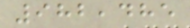982,485
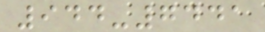944-7441
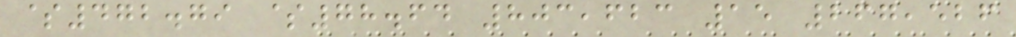$472.79 $78.64 803,623 15 267,526
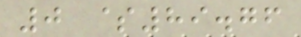0 $89.76
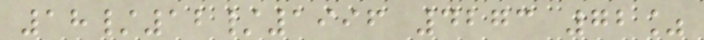18/12/1996 4273 72%
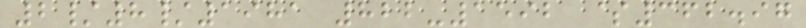2/8/1981 822-1592 $362.97
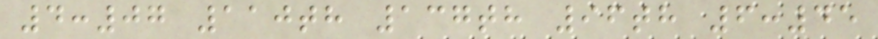4:07 110th 137th 96th 6:45
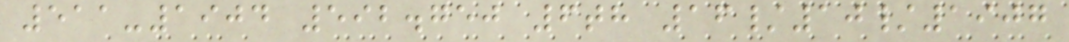511-1904 592.750 6th 16/10/1907
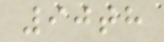90th
